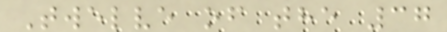Twelve of the 37
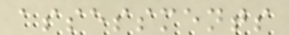assessments
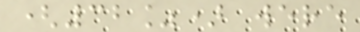(32%) were
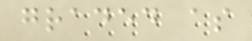graded as
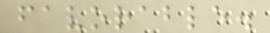favorable.
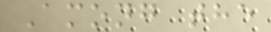Among the
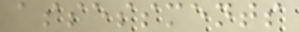assessments
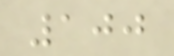100
